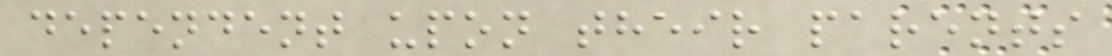dependent upon their parents
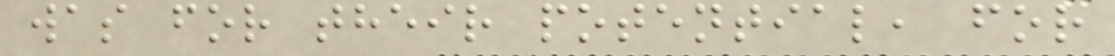was for their potential, for
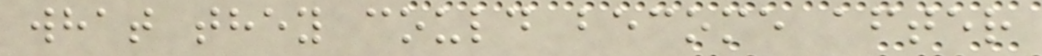what they could become after
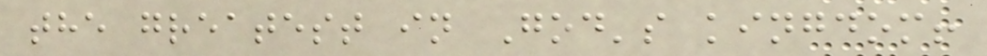the greatest in God's kingdom!
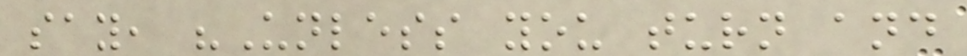say, "Unless you turn and
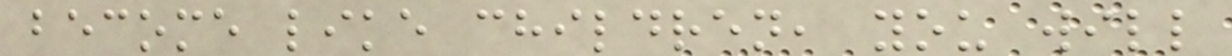become like children, you will
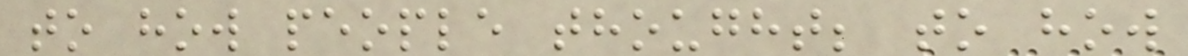to how people thought; to how
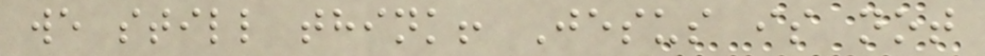we still think! Jesus is not
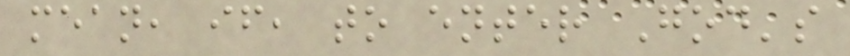mean, if, to enter God's
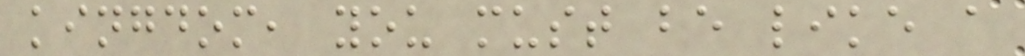kingdom, you must be like a
